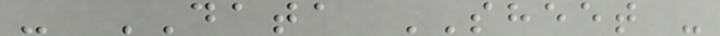- DATA SHEET -
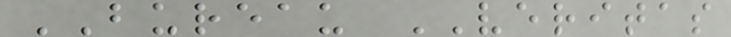BUREAU VERITAS
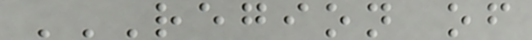REGION OF
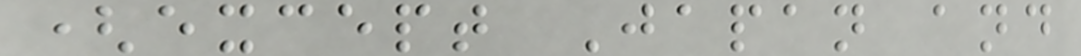(except Japan and
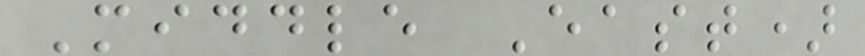Middle East)
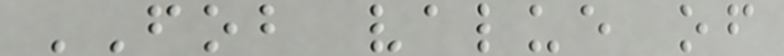FOB value of
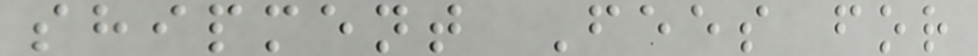shipment Fees for
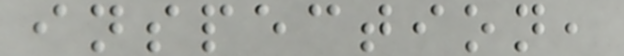inspection,
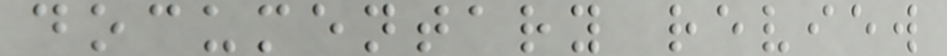documentary review
